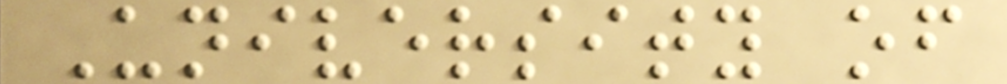University of
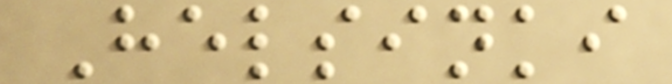Helsinki
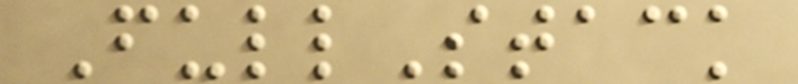FullStack
